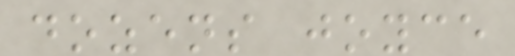dozens joyce
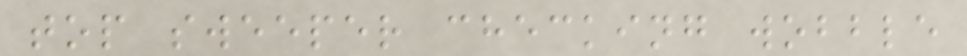top sweeper checking wobble
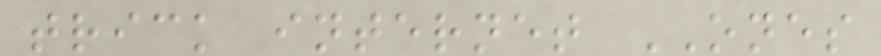trick internet ONES
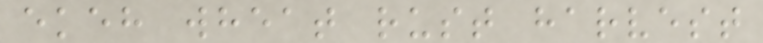ekeh wheat rust harvest
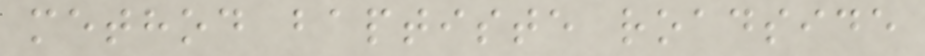method baptiste roadside
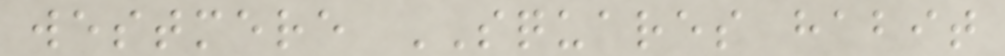westmere SQUARES habit
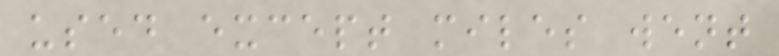used except miles went
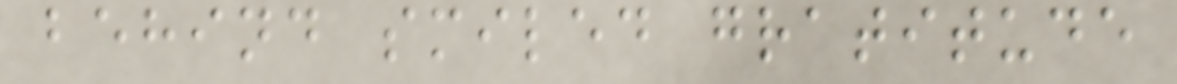behind smiled gratitude
